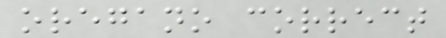oregano correct
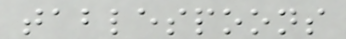tablespoons
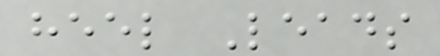heel Leads
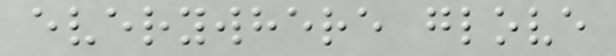everywhere glove
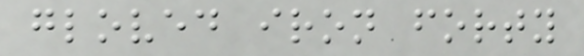gloved iron forty
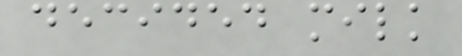decided milk
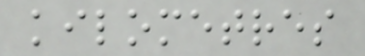kilometres
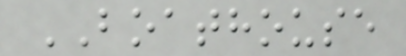BOATHOUSE
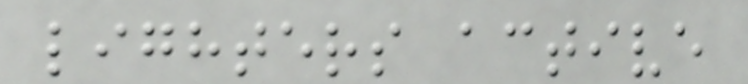lighters active
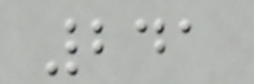241
